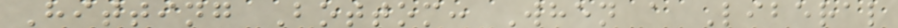Hitting Bottom: When a Liberal
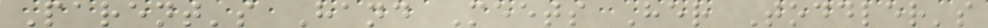Parent's Hand Meets Her Toddler's
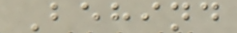Behind
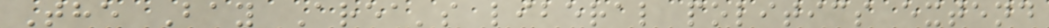The Bay Area's liberal politics extend
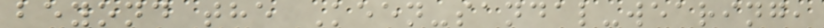beyond the Keen-sandal-wearing,
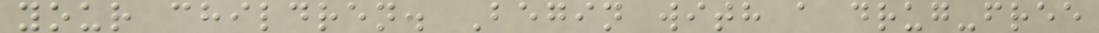your children. Begin with a drug-free
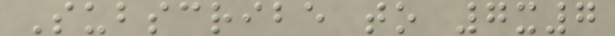Subscribe to 7x7
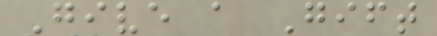Give a Gift
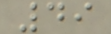49
